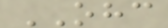OHC
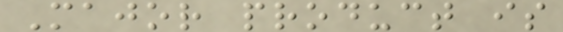Major product is
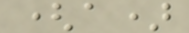(a)
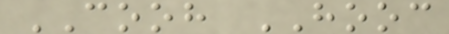COOH HOOC
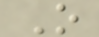O
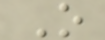O
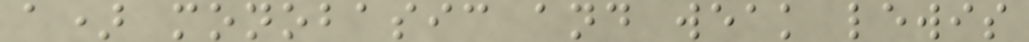a) monobasic and weak lewis
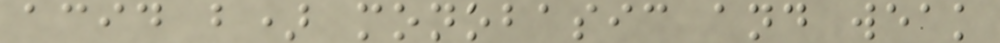acid b) monobasic and weak
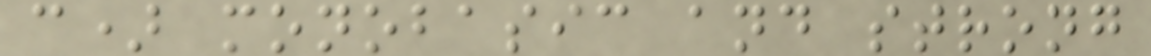c) monobasic and strong
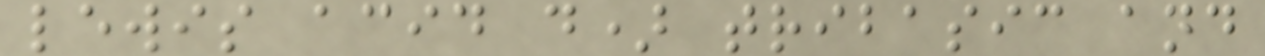lewis acid d) tribasic and
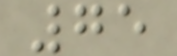75
